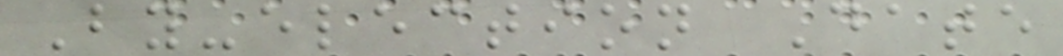By-election Date
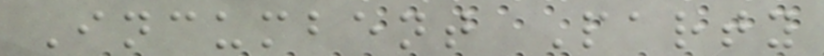Incumbent Party
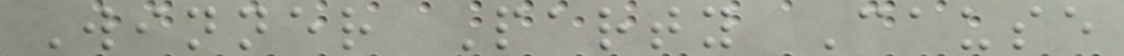Winner Party Cause
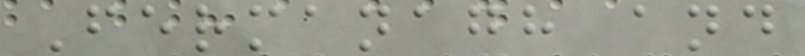Fermanagh and
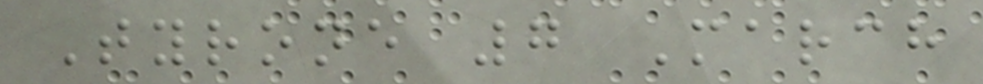Tyrone 7 March
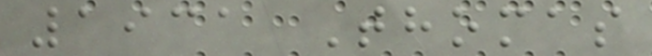1931 Thomas
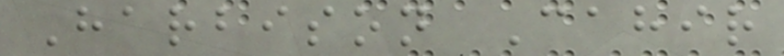Harbison Cahir
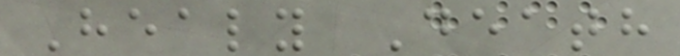Healy Death
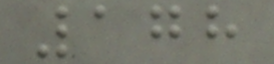178
